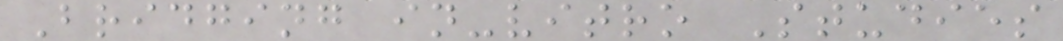Bridging in-vitro Studies
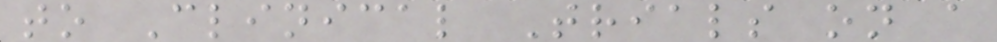to Clinical Trials on a
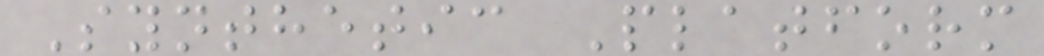Synthetic Platform
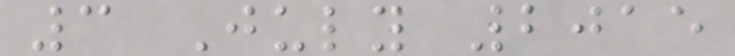3 July 2015
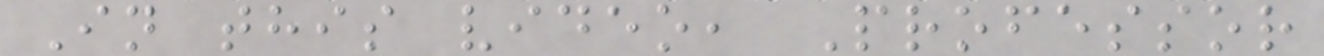In this video, Professor
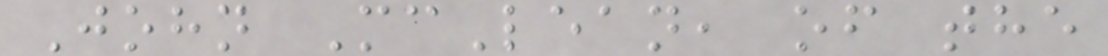John McLean, of the
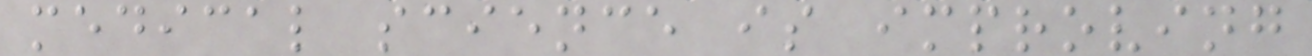medical science is improving
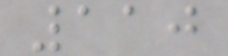110
